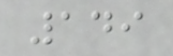149
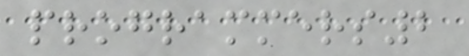programmers2
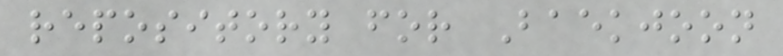repository for Baekjoon
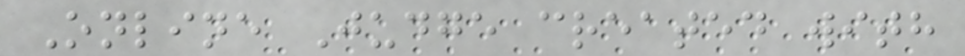Online Judge created with
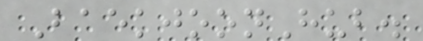BaekjoonHub.
